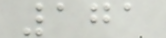171
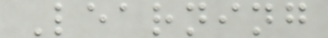Learning
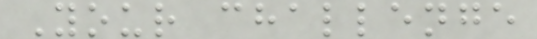Your challenge
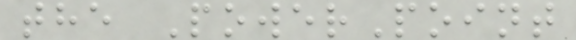the PowerPoint
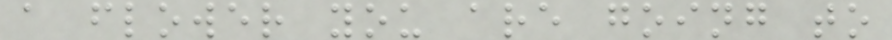a flower you are going to
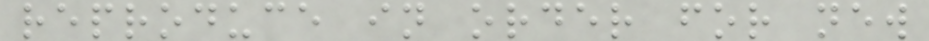reproduce in order for new
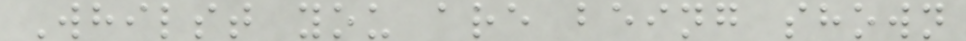Whilst you are being shown
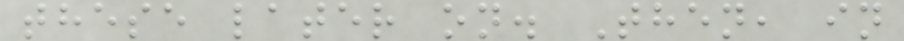these later on. Then, in
